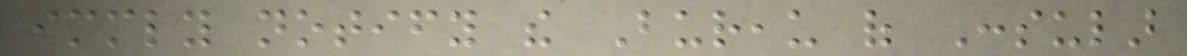immediately notify the Bureau of Consular
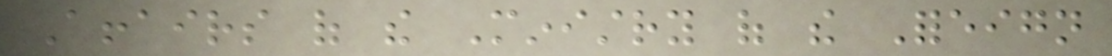Affairs of the Ministry of the Foreign
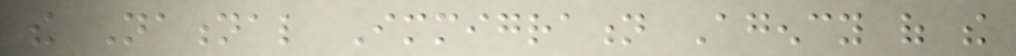the National Immigration Agency of the
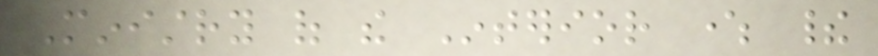Ministry of the Interior where their
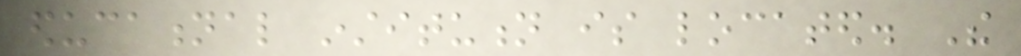educational institution is located. The
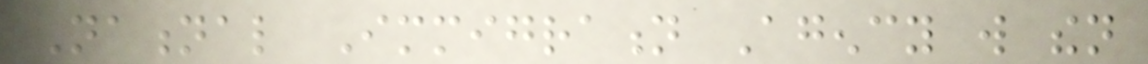National Immigration Agency will then
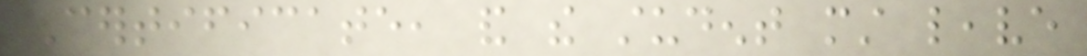Certificate, and the student must leave
